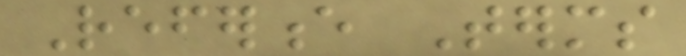Reference Terms
